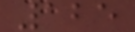125
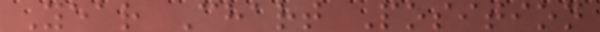Year Chart Position
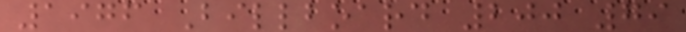1976 Billboard 200 79
